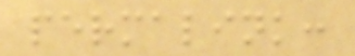permalink:
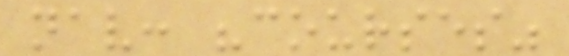nav: "courses"
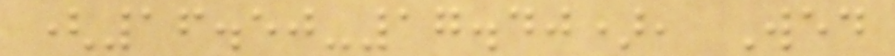(16.50-17.40), Wed
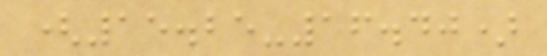(15.25-16.40)
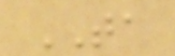TA
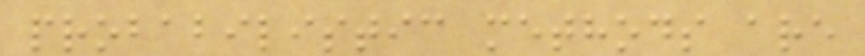probabilistic methods are
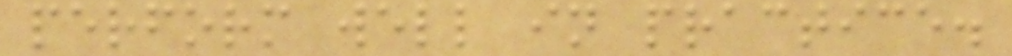perform well in practice.
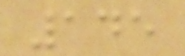145
